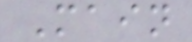Main
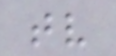tv
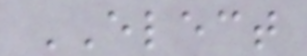ELECT
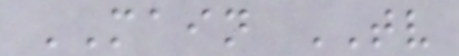MAIN TV
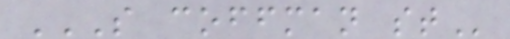S COFFMAN ST
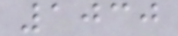1030
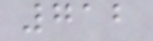712
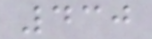430
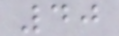40
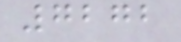7272
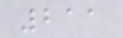211
